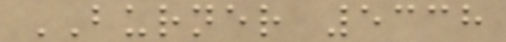BURNER 5338
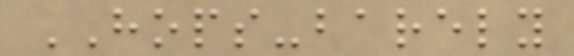HOPS-barely
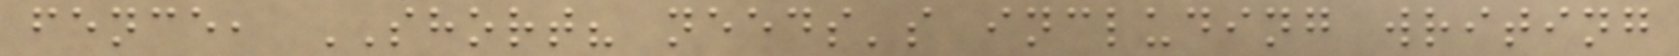fence, SHORT? needs's including writing
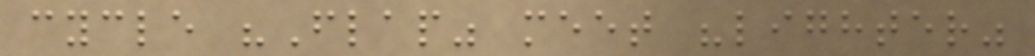cycle "Flap" meet "lighter"
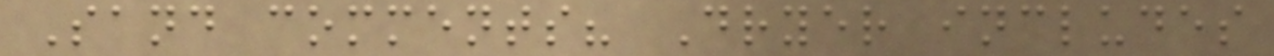Sand comments? Dryer includes
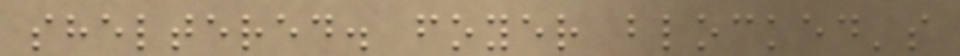sheltered. foyer blocked's
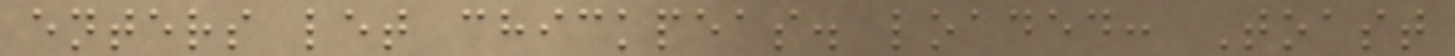enters let chickpeas. loaded: Toast
